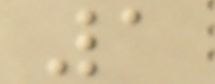1
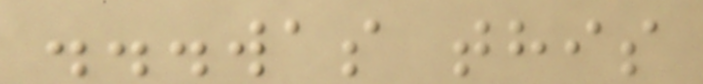...was this
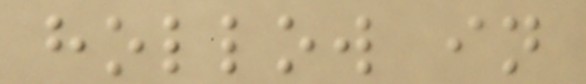hollow in
